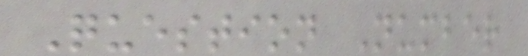Question Number
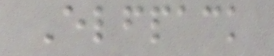Elfpack
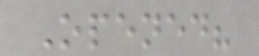Opened?
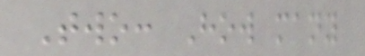Two: How many
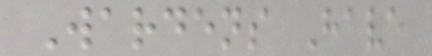Wardens Have
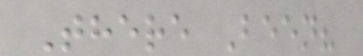There Been?
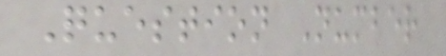Question Number
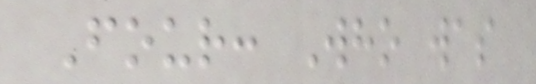Four: Who was
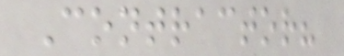Contractor?
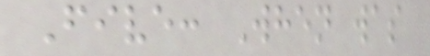Five: When was
